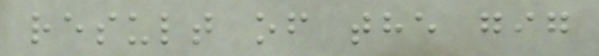result of the gig
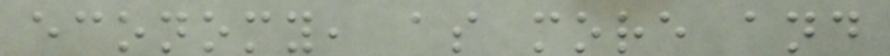economy, as more and
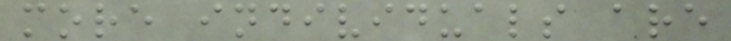more individuals are
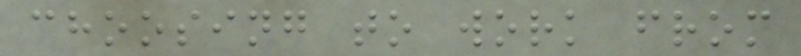choosing to work from
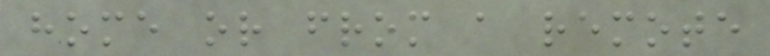home or from a remote
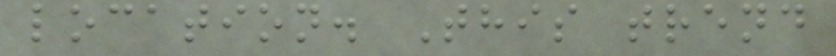location. This trend
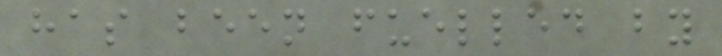has been fuelled by
